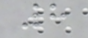8
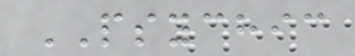PSYCHIC
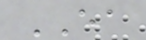EA
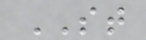ST
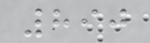890
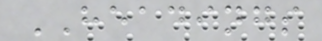HEADINGS
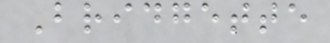Bridgette
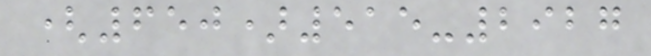(650)515-2927
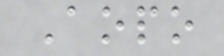Aopo
